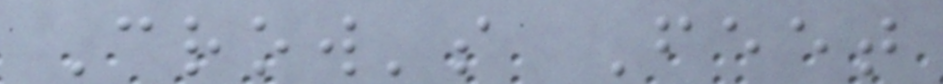Crow's Feet
